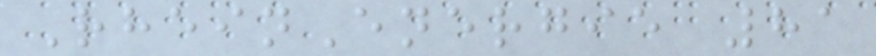RheinEnergie 81
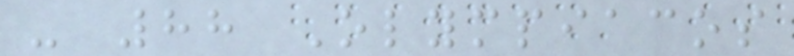- 88 Olympiacos
